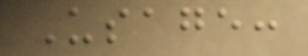Usage:
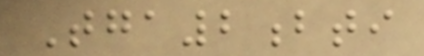Tga2bti
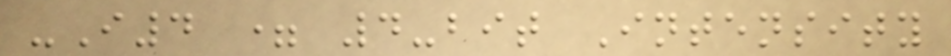-I4 = 4-bit Intensity
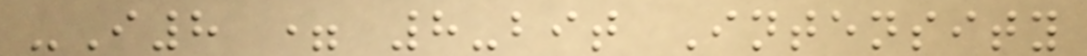-I8 = 8-bit Intensity
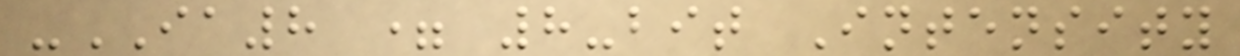-IA8 = 8-bit Intensity
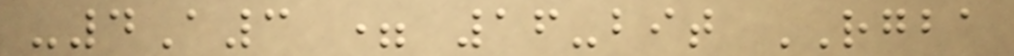-4A3 = 16-bit RGBA
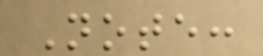Note:
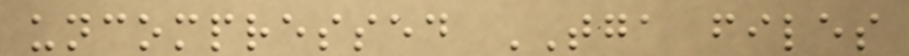uncompressed TGA files
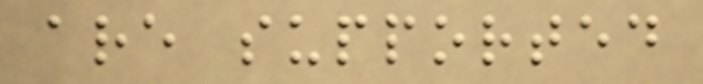are supported
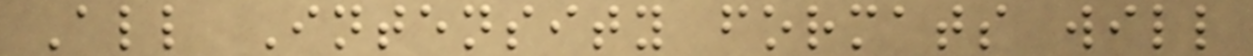All Intensity formats will
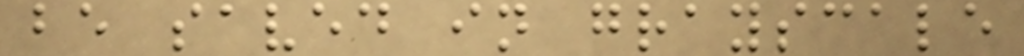be saved in grayscale
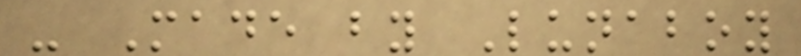- Made by Lunaboy
